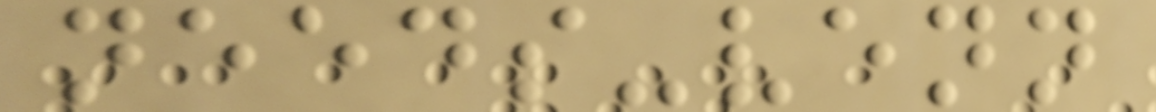needs-venn
